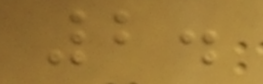2.
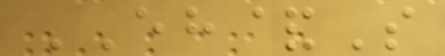EH&S
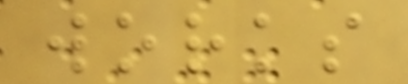works
